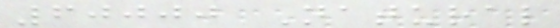60000 Natural
